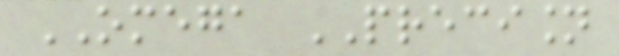OMEGA PRECISION
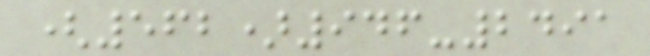(562)946-2491
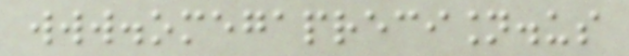www.omegaprecision.us
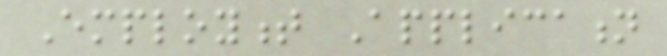Employment Application
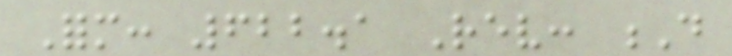Form: 622.1 Rev: D
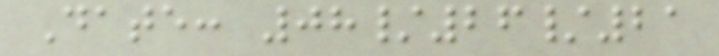Date: 08/26/21
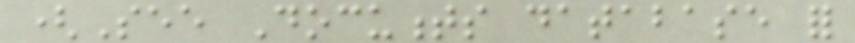(See Documents database for
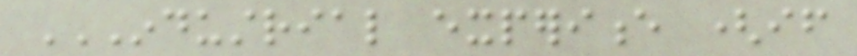INDUSTRIAL EXPERIENCE (IF
